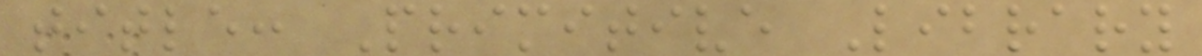title: Primitive Library
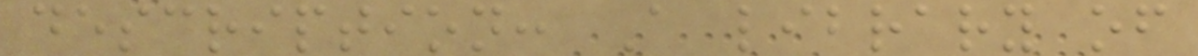description: A library of
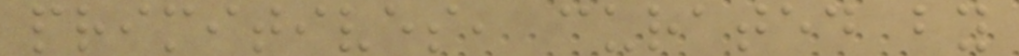primitives, curated by
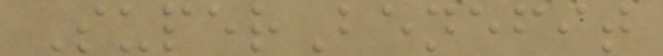SuperBenefit
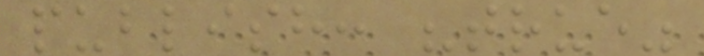publish: "true"
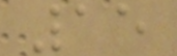15
